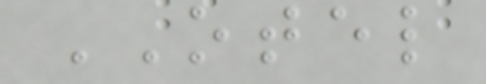OTEL
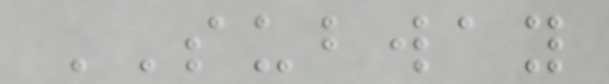SUBWAY
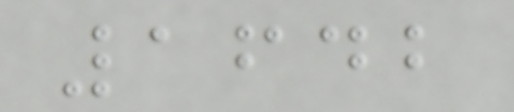1642
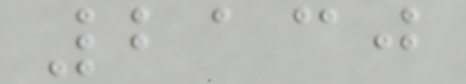2130
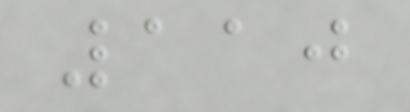110
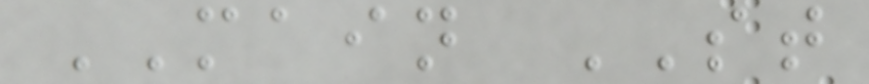MAIN ST
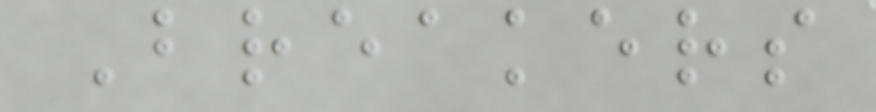Breakers
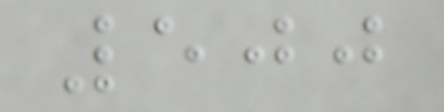500
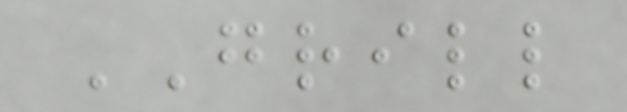GRILL
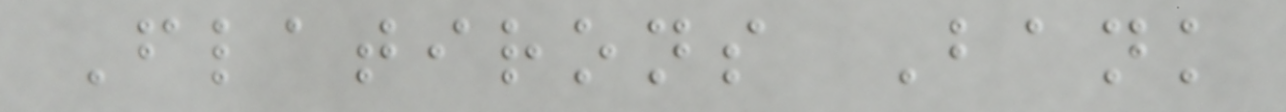Flatirons Bank
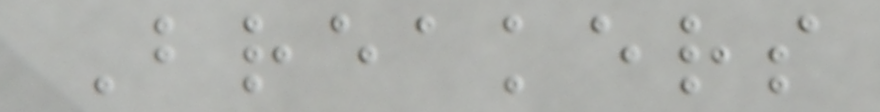Breakers
